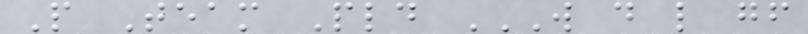P Team Pld W D L GF
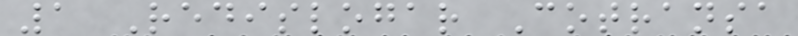1 Redislogar Cotransa
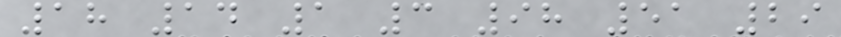18 14 1 3 98 51 29
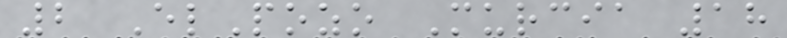2 ElPozo Murcia 18
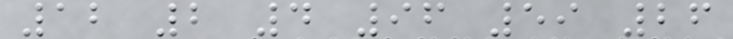12 2 4 96 59 26
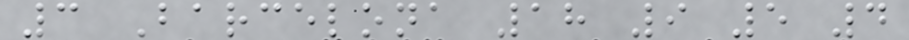3 Barcelona 18 9 5 4
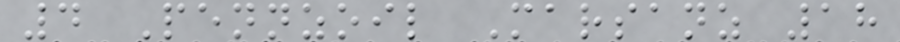4 Pennzoil Marsanz 18
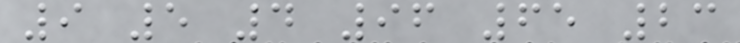9 5 4 96 65 23
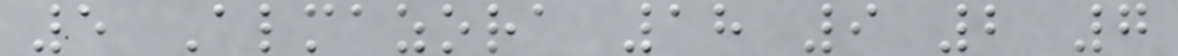5 Almazora 18 9 2 7
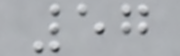57
